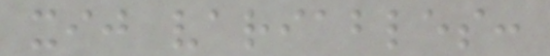xij variables:
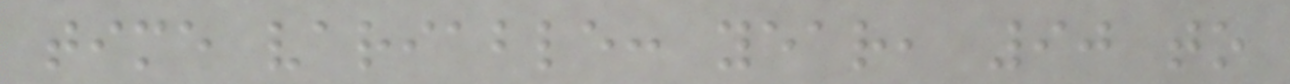time variable: year, 90 to
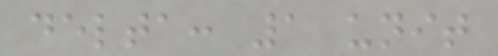delta: 1 unit
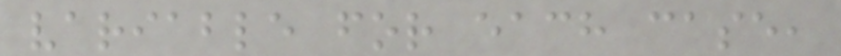variable for each case,
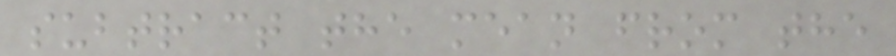subtract the mean from the
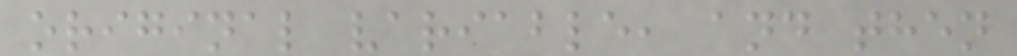original variable, and then
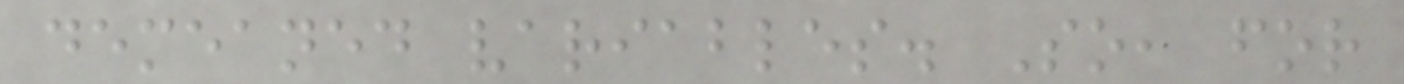demeaned variables. So, for
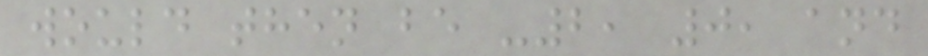would then be -2, 0, and
